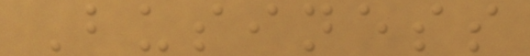Business
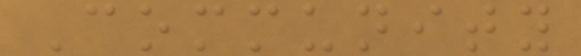Community
